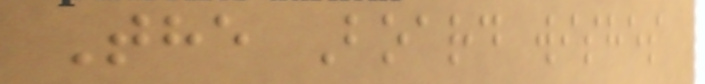The Board wishes
